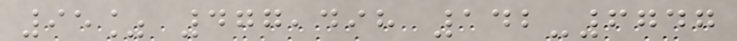95% 477,498 142-6747
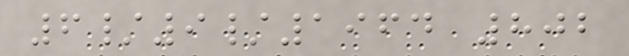6/9/1964 802
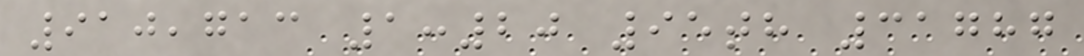910,713 1:20 95th 31787
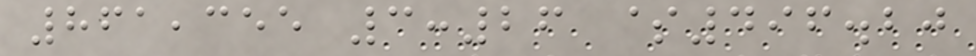861,355 3:26 $496.20
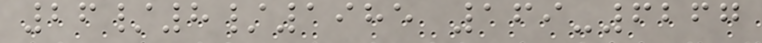26/8/1985 169-6267
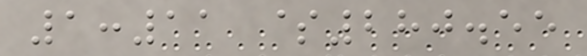1:11 $280.55
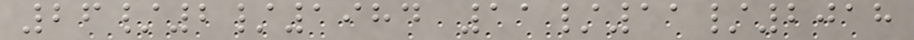26/2/1984 11/11/2018
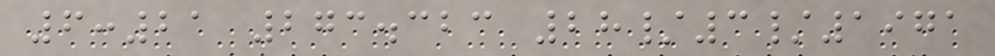6:21 273.323 28/3/1971
